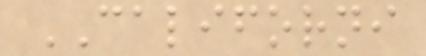CALIFORNI
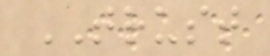TRUST
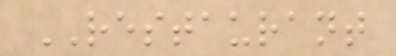RESTAURANT
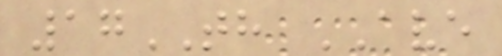17TH AVE
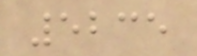5235
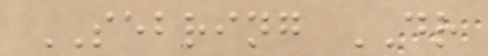SEBRING DR
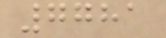7781
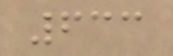633
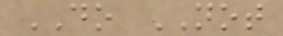DO NOT
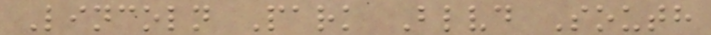Lincoln Park Blvd South
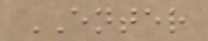ENTER
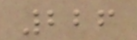226
